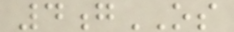4gOS
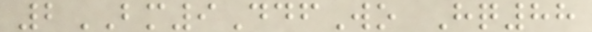2BM9DdfWo Hq88
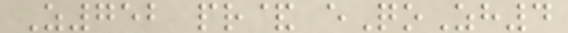Z752 pr& eQoZh4
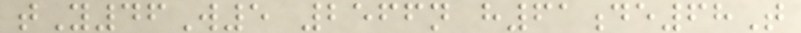tY46W5 2566n h61de68T
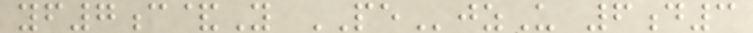yf7c&Y PEjzU 6d3
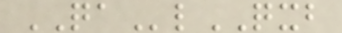QAlQXB
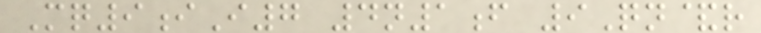Mq9iI7 4n1f 9Qn&r
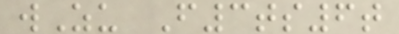wZu F3ts6t
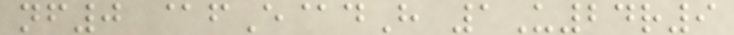nf0 @fE@dH 1U24r9
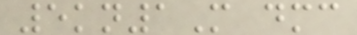5kn1M dmc
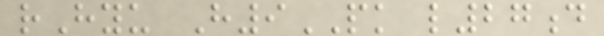rHyu H9PK l27d
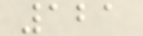121
